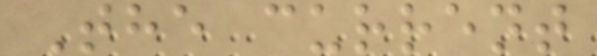The current
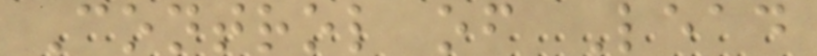Control of Lead
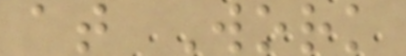at Work
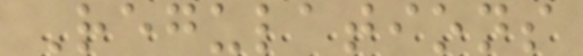Regulations
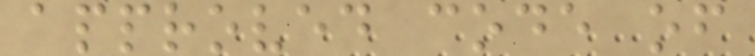approved code of
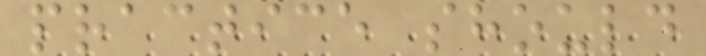practice should
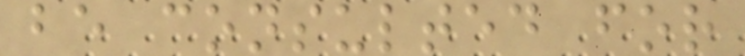be consulted for
